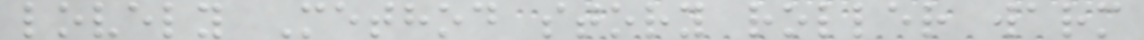lovely Method story roller warm
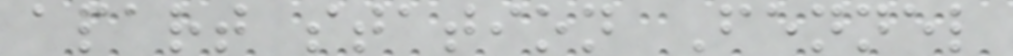apart station Fennel
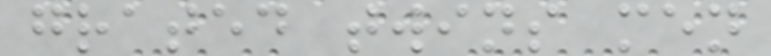grated twins men
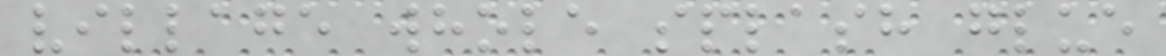village whole splash glue
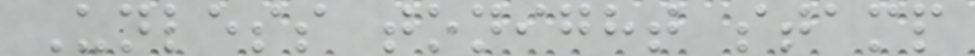Unless tonight stamp
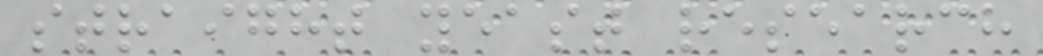straight yeast research
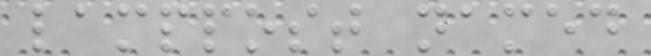lamppost named
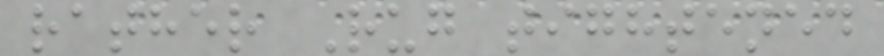rather Rug tightened
